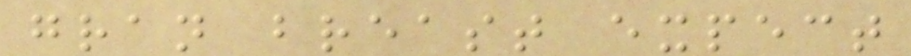gran breast expect
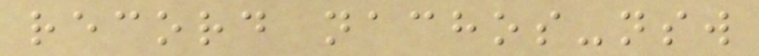record nachos-nsw
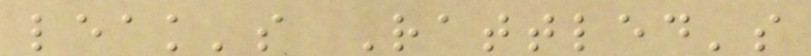leak's Rattled's
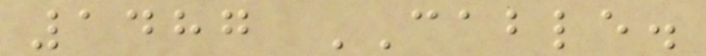1487 CABLE.
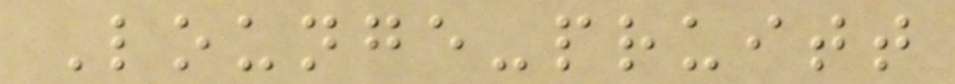Lounge-pruitt
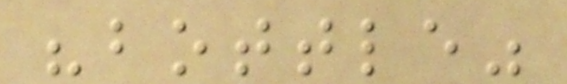"bottle"
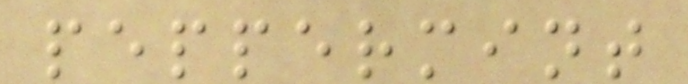peppermint
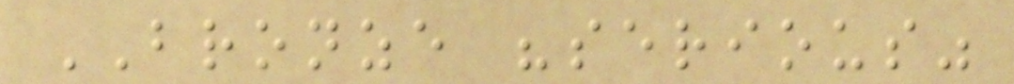BRONZE "serious"
